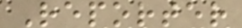Reporter
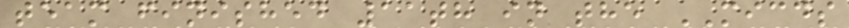team finished 11th in the MICDS
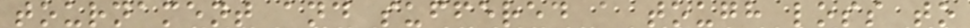tournament and suffered a tough loss to
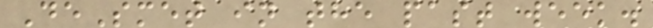DeSmet in the past week.
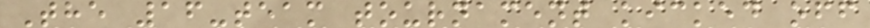The 16-team tournament kicked off
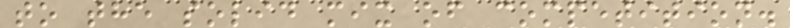to the solid mix of competition.
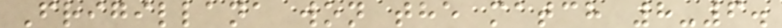Frigillana won the match 8-6.
